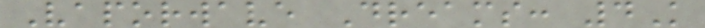Vaporwave Dreams: 4K
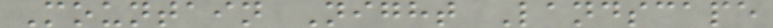Mountain Night Landscape
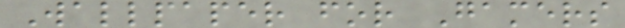Wallpaper for Gamers
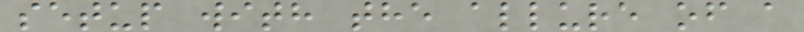setup with the allure of a
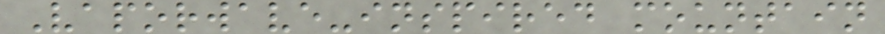Vaporwave-inspired mountain
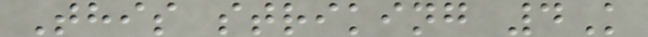This striking 4K
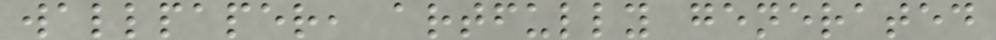wallpaper, artfully generated
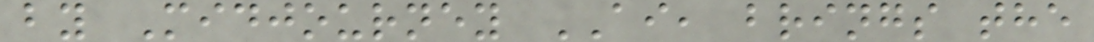by Midjourney AI, brings the
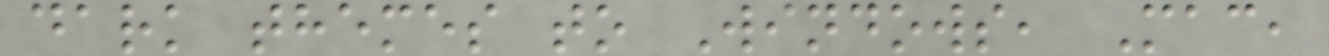dark themes to Windows, Mac,
